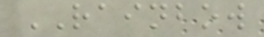RAINBOW
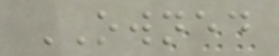OWNED
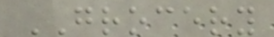GROCERY
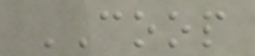COOP
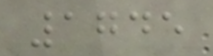1745
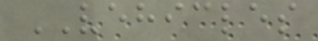VEHICLES
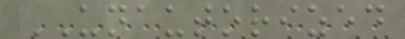UNAUTORIZED
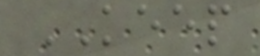KEEP
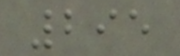295
